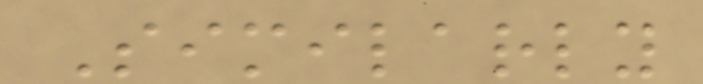Similarly
